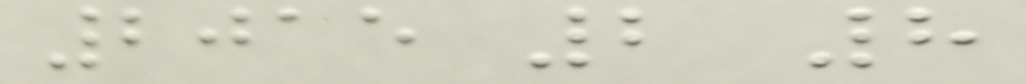2015 2 8
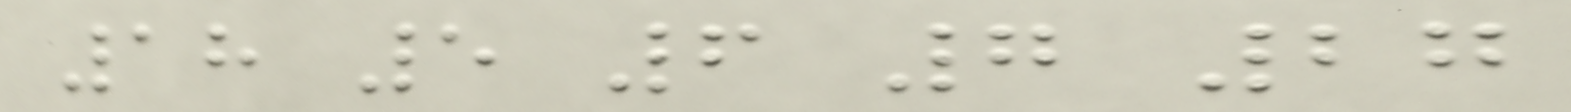18 5 6 7 27
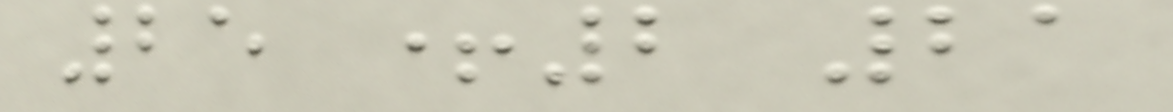25 +2 21
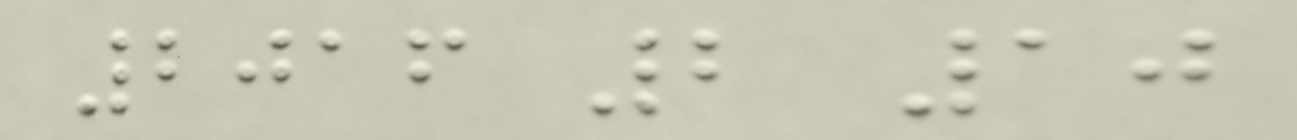2016 2 10
